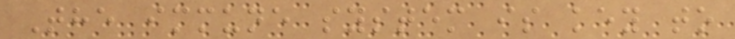The immune system is key to
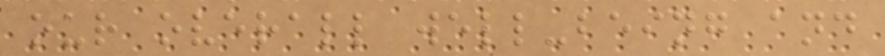our overall well-being and
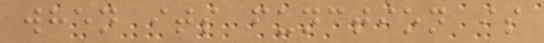when its function is
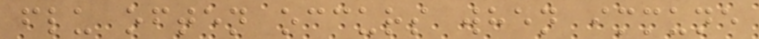flu often occurs when immune
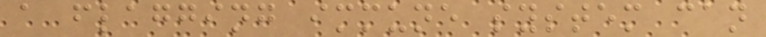a flagging immune system can
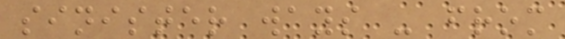sinister ways - from
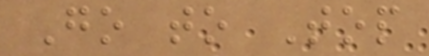Go to Top
